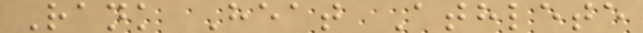Rank Heat Athlete
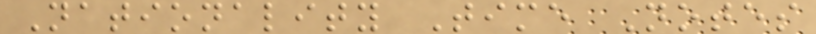Nationality Time Notes
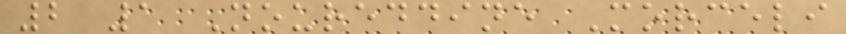2 1 Noureddine Morceli
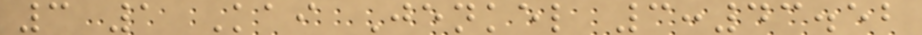3 1 Kai Jenkel 3:43.52
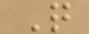Q
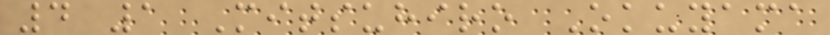4 1 Mitsuhiro Okuyama
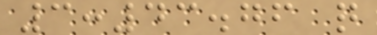3:43.76 q
